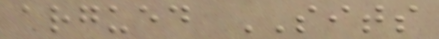argued SITS
